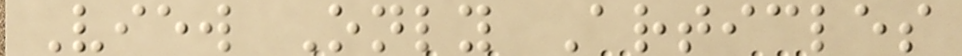View Only Articles
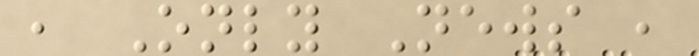, Only News ,
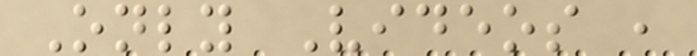Only Videos ,
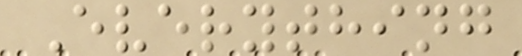Everything
